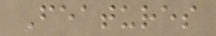Features
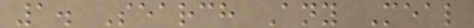1. Search Any Meal
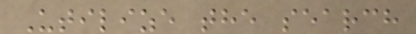Utilize the search
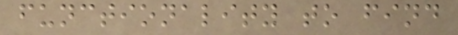functionality to find
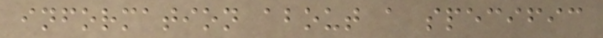information about a specific
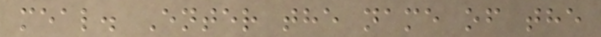meal. Enter the name of the
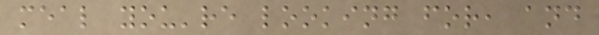meal you're looking for, and
